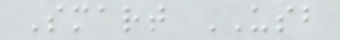Smart USB
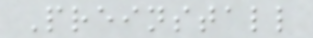Preinstall
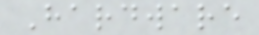Hardware
